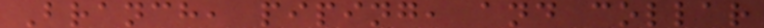Branch, piping, and collar
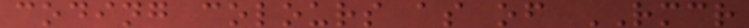coding colours as of RMCR
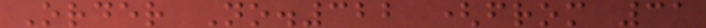Order No.322 (from 31
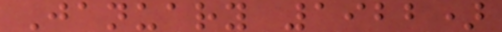January 1922)
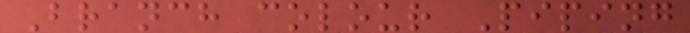Branch colour Piping
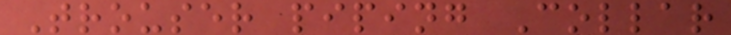Trouser piping Collar
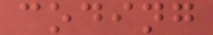coding
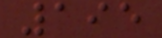195
